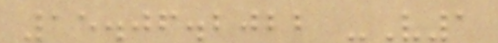15.06.2022 -V1
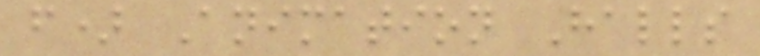f) Animation Halls
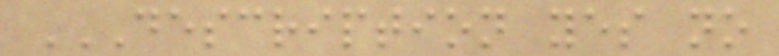DESCRIPTION YES NO
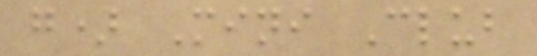g) Mini Club
